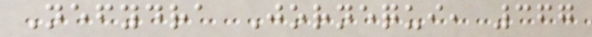Nefydra Jornequi, 367
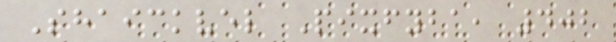Shaickvel Pixfyba, 402
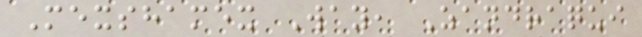Mexshamex Way, Zandraqui
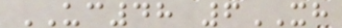UC48 6XH
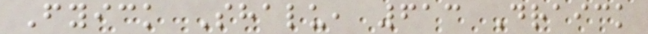Fyick Shalu, 613 Draick
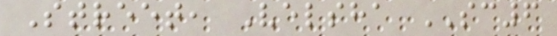Street, Velsha SC6
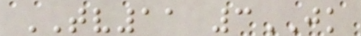TV11 3JK
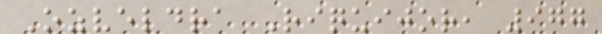Ozveldra Riquijor, 977
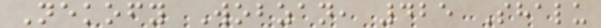Nekofy Wobzan, 425 Shalu
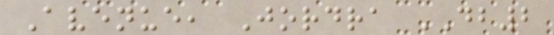Avenue, Jordra DB2
